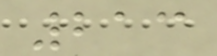213
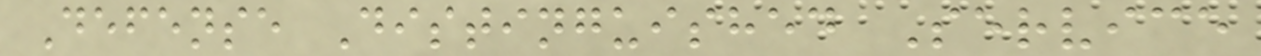Defense Distinguished Service
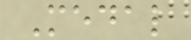Medal
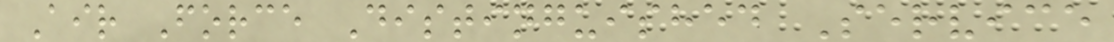Air Force Distinguished Service
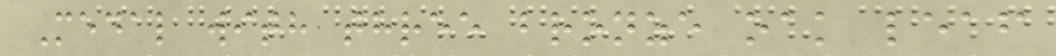Medal with three bronze oak leaf
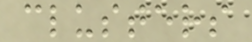clusters
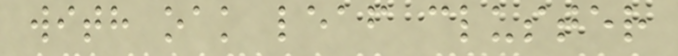with oak leaf cluster
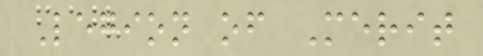Legion of Merit
